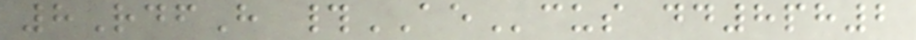8RdfH #AEcus dd8ph2
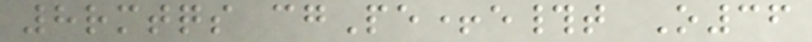8rmtqs cgPe+e#t O36
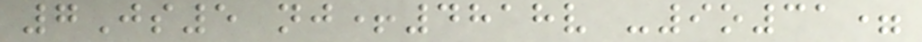7Js5 nj+4818v -9o31=
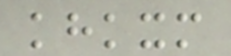khkxm
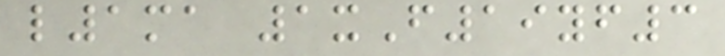l1ma 1xF19yf3
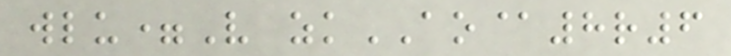wlu=V zkAO@8r6
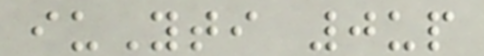iuYti 0up
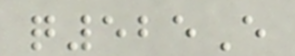q525E
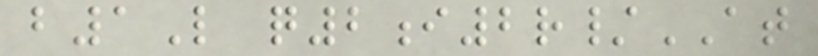b1L q2i2r/AT
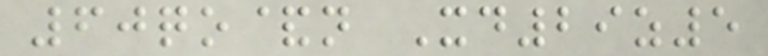60qo&n Xd29z5
